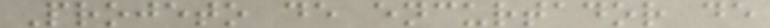Projeto de encurtador de
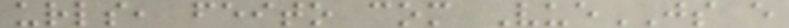urls, feito com VueJS e
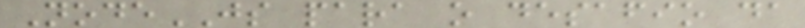NodeJS para o desafio da
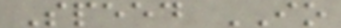Speed IO
